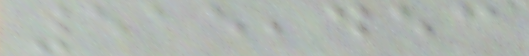515,453
